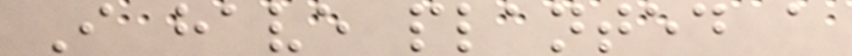I have planted a
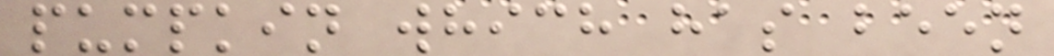pumpkin which has been
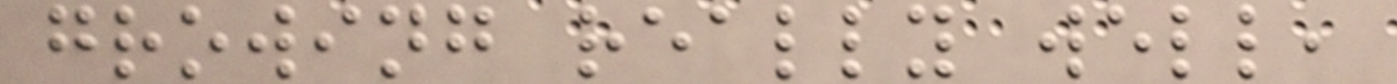growing really well,
